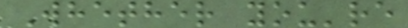Whether you're
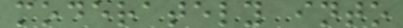moderately into
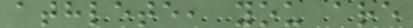athlete, you are
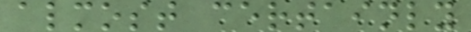almost certainly
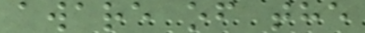aware of the
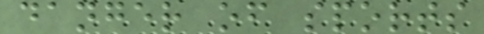danger of sports
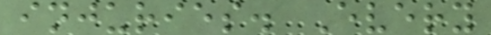injuries. Every
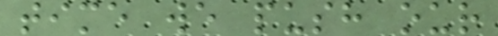time we push our
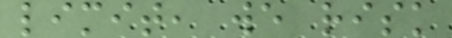limit, we risk
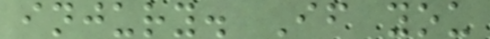injury. If you
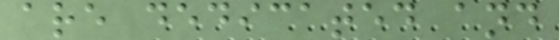are dedicated and
